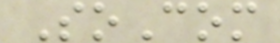SoCom
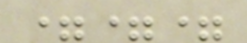===
